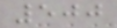500
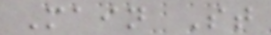Main St
